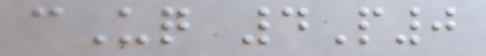cUq 4P0
